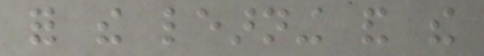for the learning and the
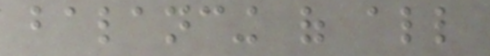balancing of all
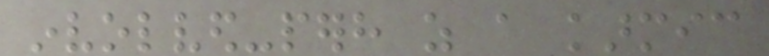involved-perhaps as a karmic
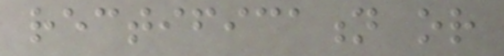rectification or
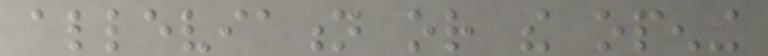alleviation or the opening
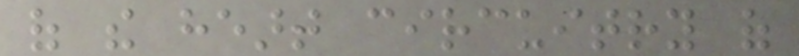of the heart circuitry of
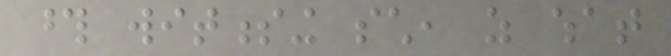those witnessing such, as what
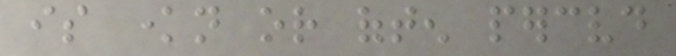is known or often perceived
